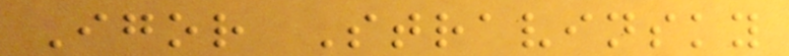Igor Stravinsky
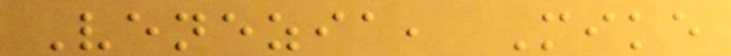Venezia, Mike
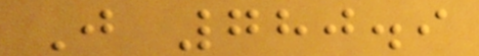J 780.9
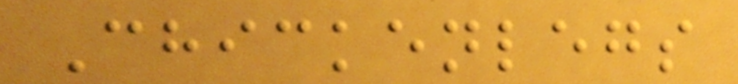Chickenlegs
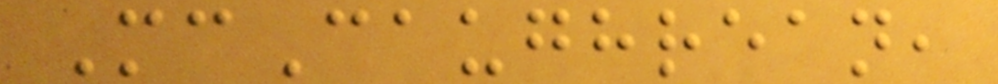McCaughrean,
